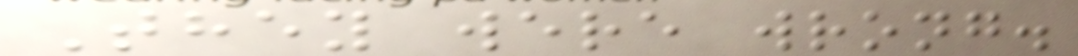They were wrong.
